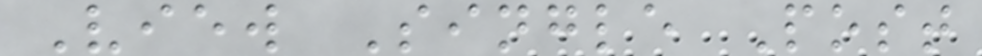View Single Post
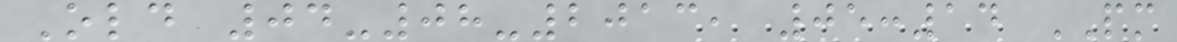Old 04-08-2013, 05:14 PM
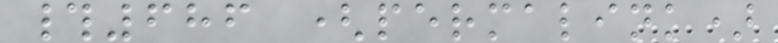#686 (permalink)
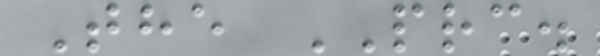The PRC.
